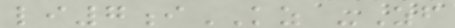li7iKZ -Zf
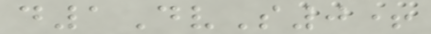d1DvS0+
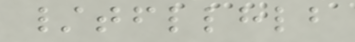/tfllhlb
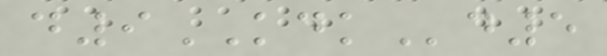d9KDKd5
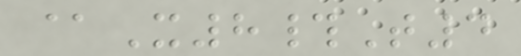@X8#T4
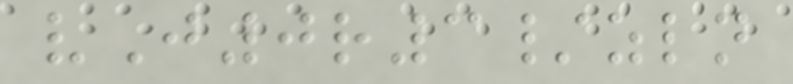vJ0r3/zln
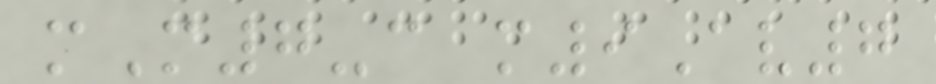mM7-c m9Av7
